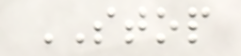STOP
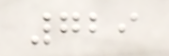729
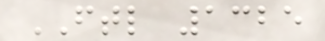FTL 1325
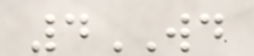4WD
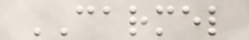CARMEL
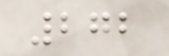272
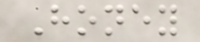Honey
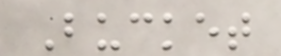Bucket
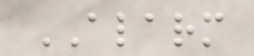ALARM
